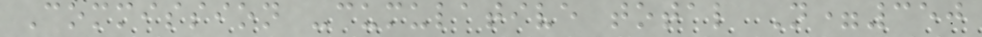Commission -cumulative total N=350
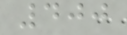400
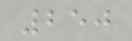250
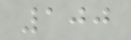100
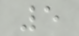5
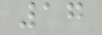17
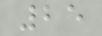25
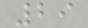29
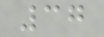37
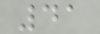41
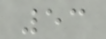53
